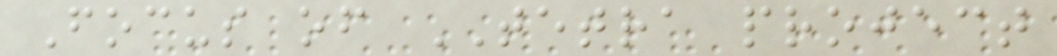Focus of TETRA project
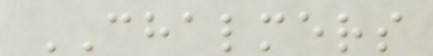CHALMERS
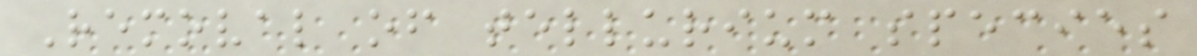Removal of tellurium species
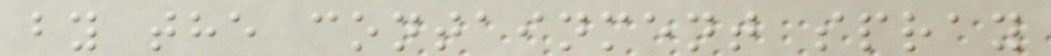by the containment spray
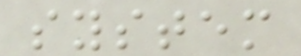system
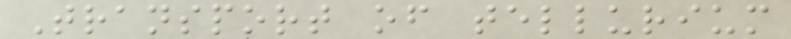Transport of tellurium
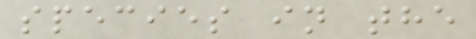species in the
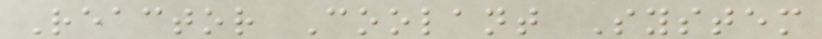Reactor Coolant System
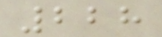228
